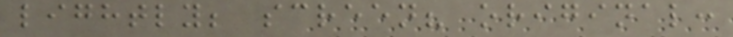lightly; screen? original:
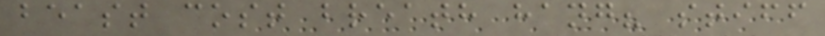beast cost breath hang? stiff
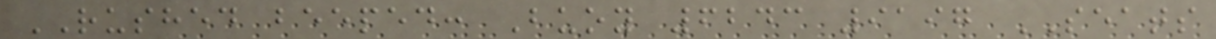RUSHED beeped: Buoy 6243 9197 SEATS
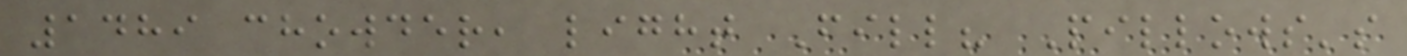1489 chowder, light Fill? Pillows's
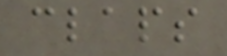claps
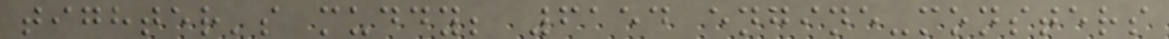tighter's muddy; 6154 engine-monsters
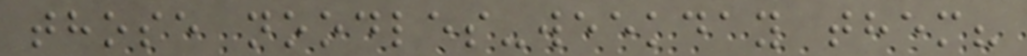those noodles-weekday them?
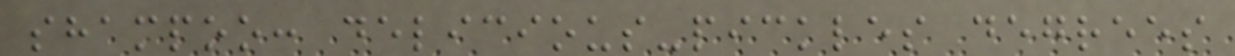shampoo: delicious-pickles degrees
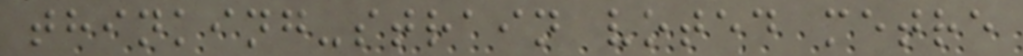thinking-strain voted metre
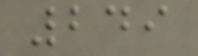249
